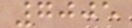7005
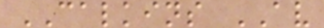CALKINS AV
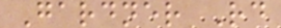Gardner Rd
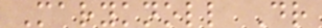Maryknoll Dr
